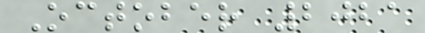October 2021
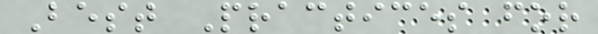Best Practices for
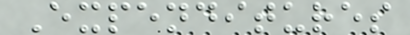Expenditures
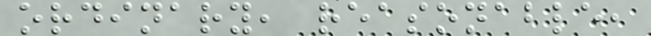ordinary, reasonable,
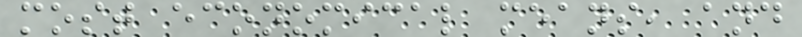most economical means, and
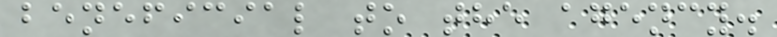beneficial to the agency.
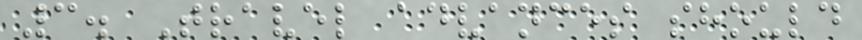3. Travel advances should
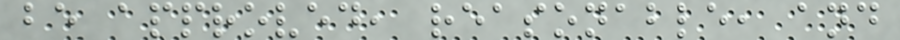be approved, reasonable, and
